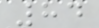84
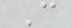C
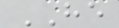HE
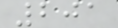201
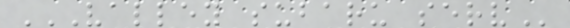VALLEY SUBARU SERV
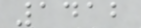1412
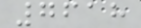7618
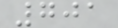701
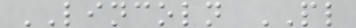LINCOLN PL
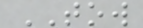TOW
